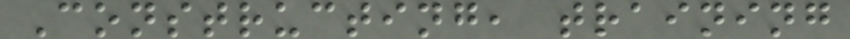Constructing, training
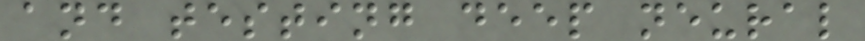and testing deep neural
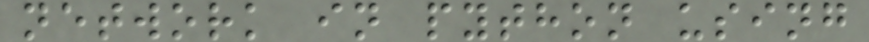network in python using
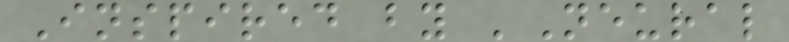Inspired by 'Neural
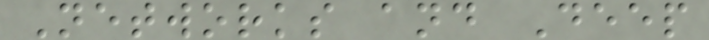Networks and Deep
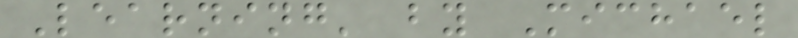Learning' by Michael
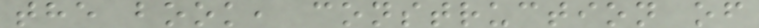the book, construction of
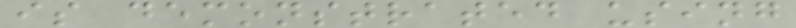is demonstrated using
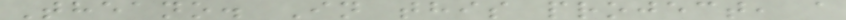Theano. In this project, a
